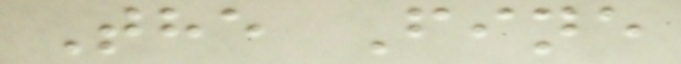The Fine
